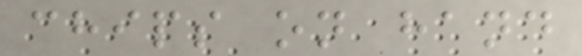chips on hand
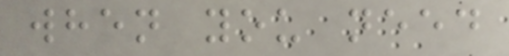when you need
